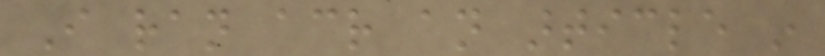I ran across an article in
